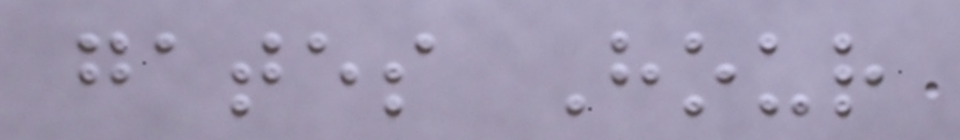gates Hour
